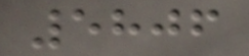5806
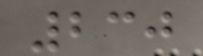230
